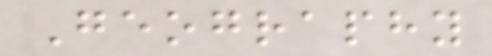Geography
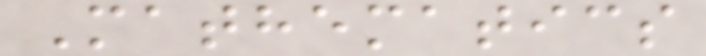Mathematics
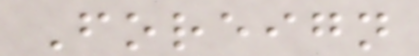Foreign
